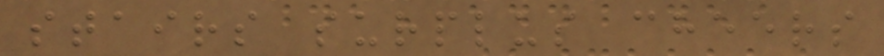stairs surplus cheers
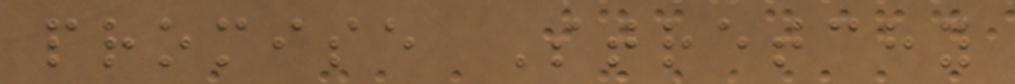promise Stretchy
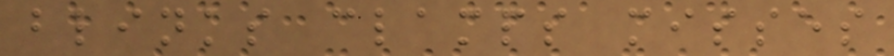blinks clamps misses
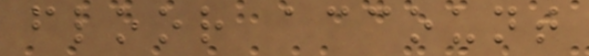floor account
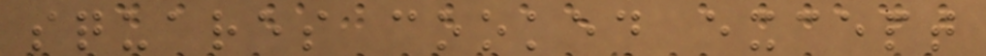squares cooked except
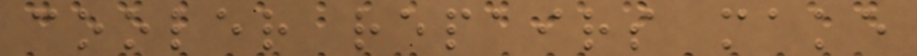cooler repairs make
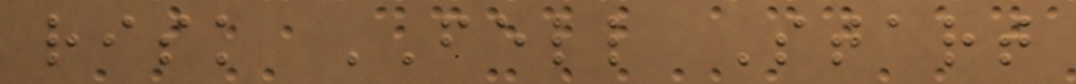risk FELL Start
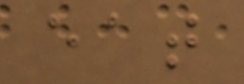eat
